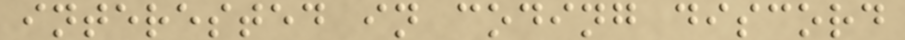interested in coding discord
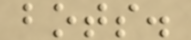bots.
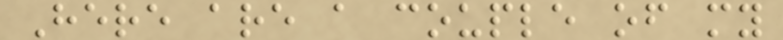Here are a couple of my
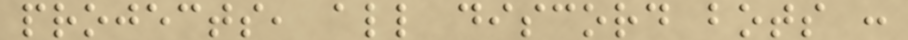projects, all discord bots :
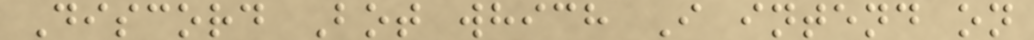Discord Bot which I intend on
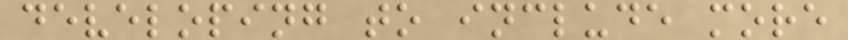developing to include more
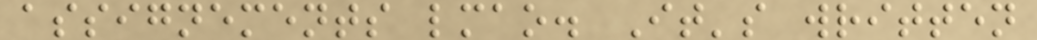assignements lmao. It's written
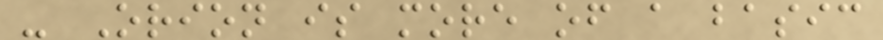- Orion is more of a basic
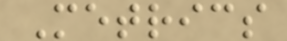Metrics
